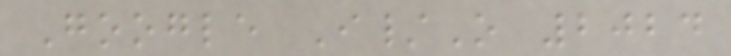Google I/O 2024
